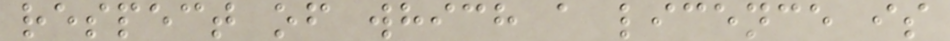respect of which a licence is
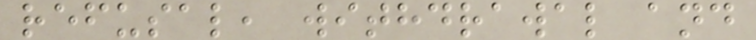refusal, withdrawal and
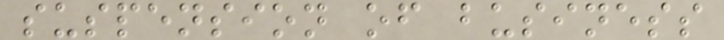suspension of business
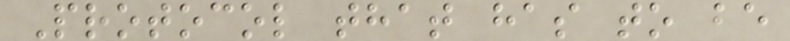Protocol that has to be
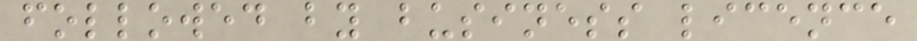followed by business licence
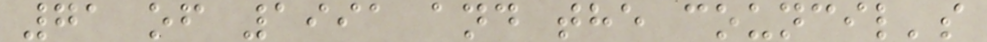71 of 1991 and the council's
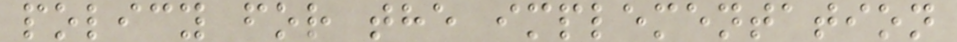policy for the implementation
